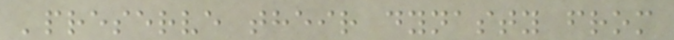'preserve their dynasty from
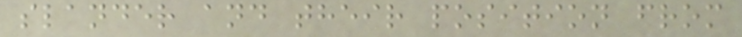slander and their position from
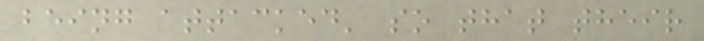being attacked' so that their
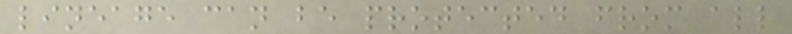lineage can be protected from all
